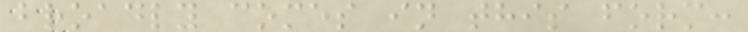broadly comes in this form:
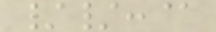//:@
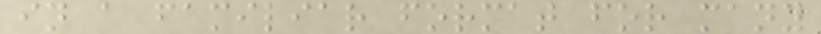in a familiar format for many
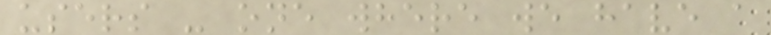users - one where we have a
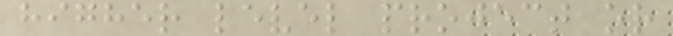higher level project or
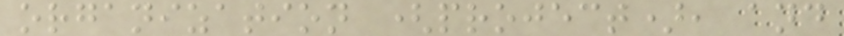organization (project), and
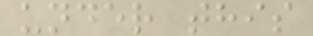under this
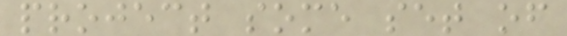project some set of
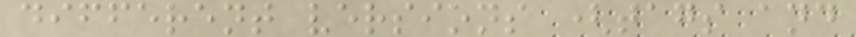different versions (tags and
